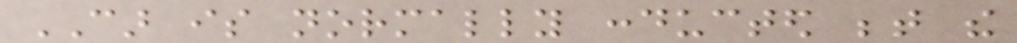CAR is normally conducted between the
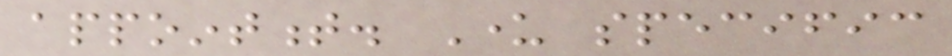appointment. Under specific
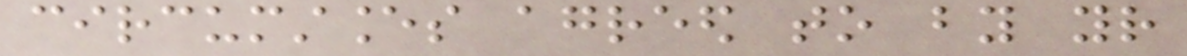circumstances agreed to by your
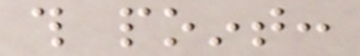this point:
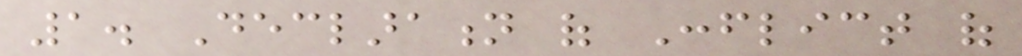1. Declaration of Conflict of
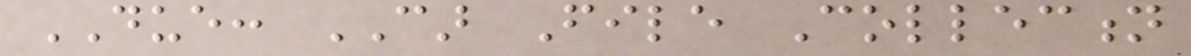DUE: CAR File Collection
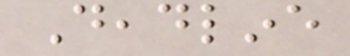Deadline
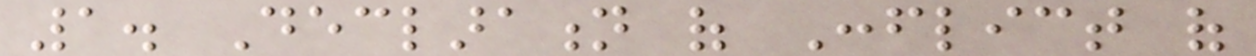1. Declaration of Conflict of
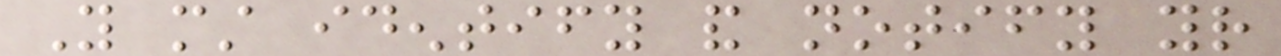You must identify and notify your
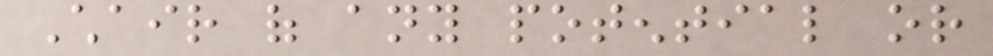Chair of any potential or
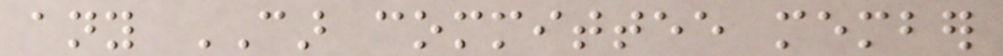any CAR committee member
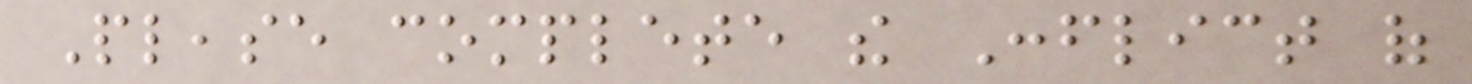Please complete the Conflict of
